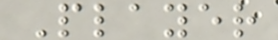Player
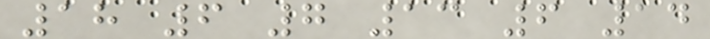18 6 7 13 6 14
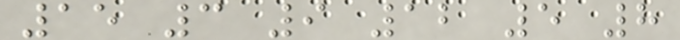15 3 9 12 5 8
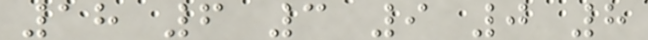18 6 3 9 0 8
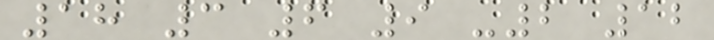18 3 6 9 -2 12
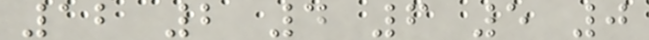12 2 4 6 5 0
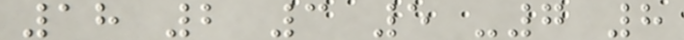18 2 3 5 -7 8
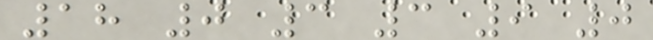18 0 3 3 9 0
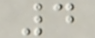4
